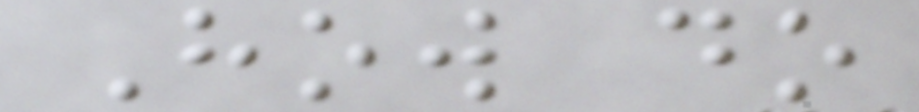How do
